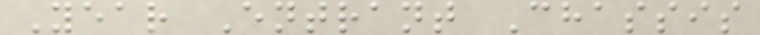Year Entrant Chassis
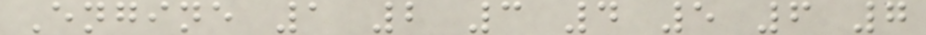Engine 1 2 3 4 5 6 7
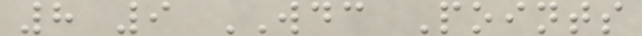8 9 WDC Points
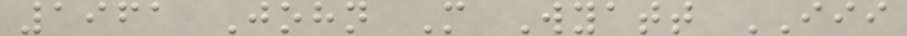1961 John M Wyatt III
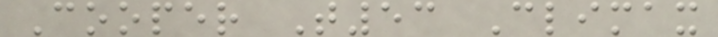Cooper T53 Climax
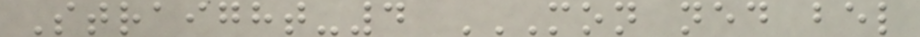Straight-4 MON NED BEL
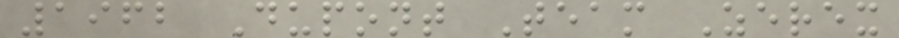1962 Dupont Team Zerex
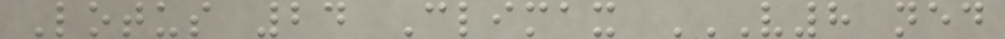Lotus 24 Climax V8 NED
